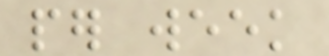per week
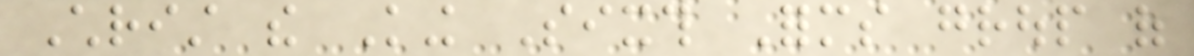Christ the King Sixth Forms group of
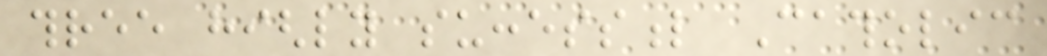three highly successful Catholic
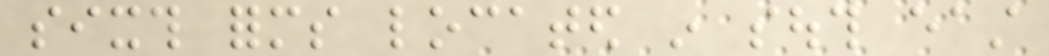sixth forms located in south east
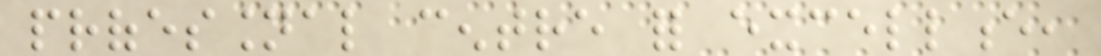professional centre for excellence,
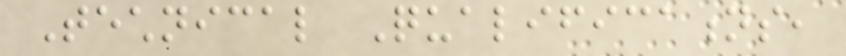Technical Qualifications,
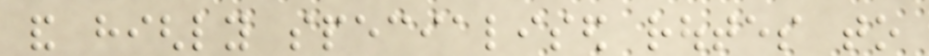and highly specialised routes to
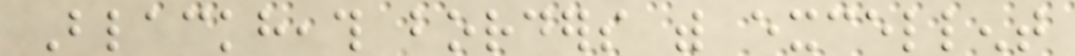Blackheath borders with excellent
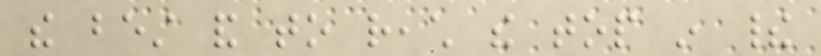the best and to reach the top in their
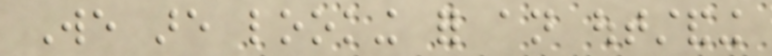We are looking for an outstanding
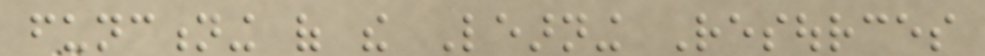functioning of the Learning Resources
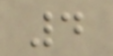4
